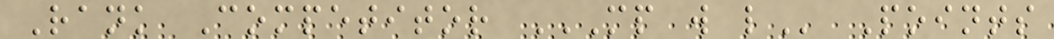Rank Competitor MP W L Points
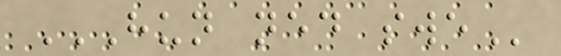HUN NED SWE
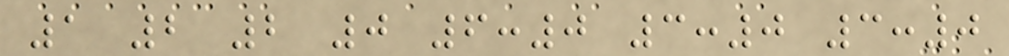1 2 2 0 6:0 3:0 3:0
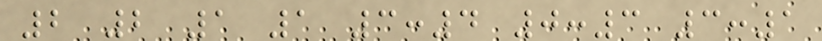2 2 1 1 3:4 0:3 3:1
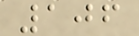106
